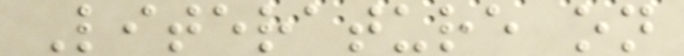Literature on
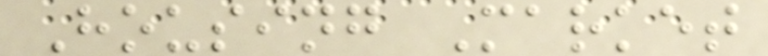Housing Market
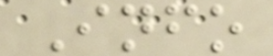Info
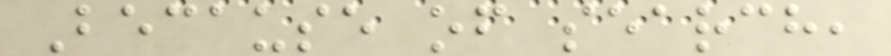Because of search,
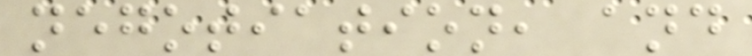negotiation, and
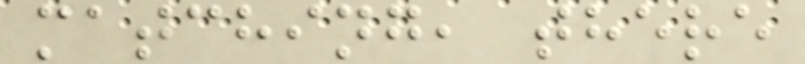matching, there
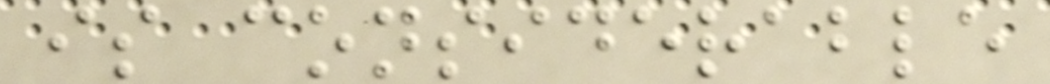is considerable
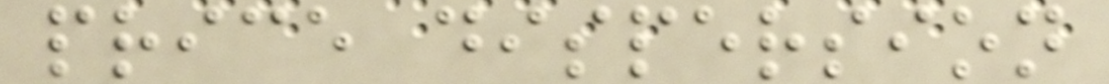price dispersion
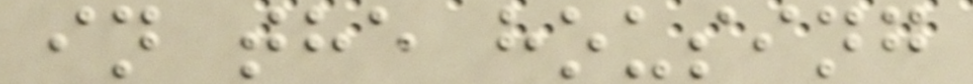in the housing
